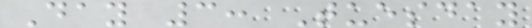Day 3: Tuesday
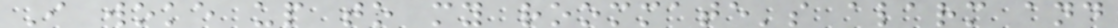I woke up to my roommate's alarm and
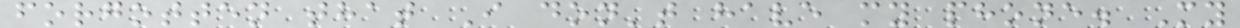forgotten that I don't have my phone. My
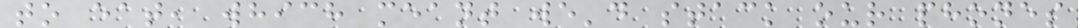to eat, which meant we'd stack our phones
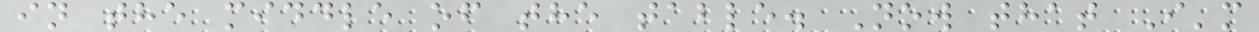in the middle of the table. Now that I'm
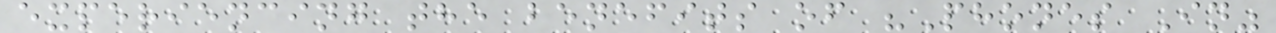experiencing the benefits of "Phones In"
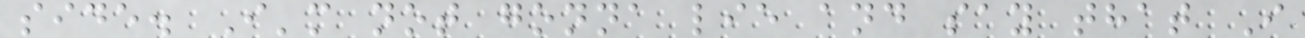side. I'm not gonna lie and say that I
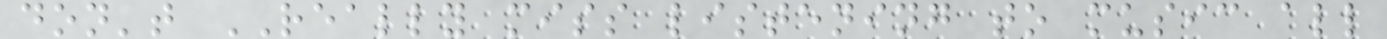don't REALLY miss listening to music all
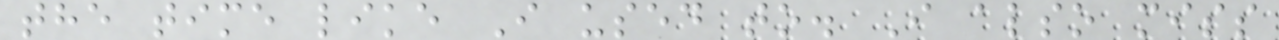the time like I used to. I also miss
